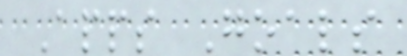Apps Goals
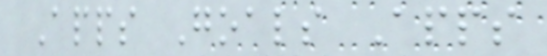Apps Goals Apps
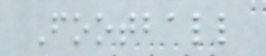Football
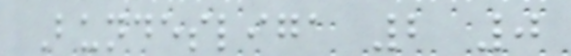Bundesliga 2 0
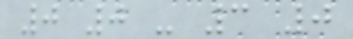0 0 - 3 0
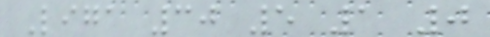Liga 30 5 1 0
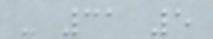- 31 5
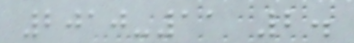2010-11 2.
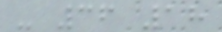- 36 18
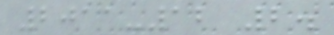2011-12 2.
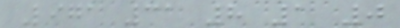Liga 31 8 1 0
